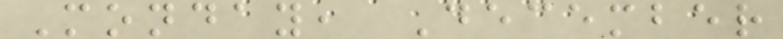Monday, December
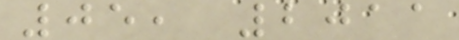05, 2011
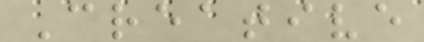Creative
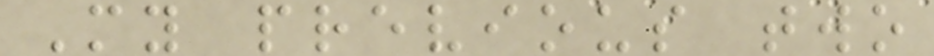My previous two
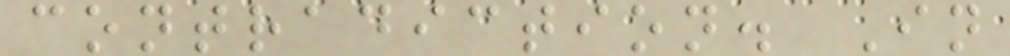contradiction. In
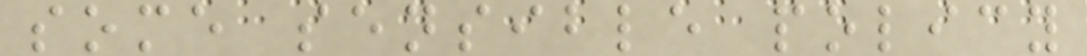some sensible policy
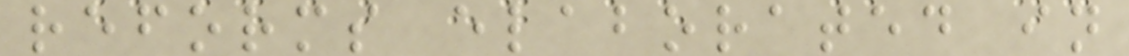reforms elaborated in
